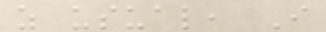as usual, I
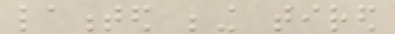lamented being tired
